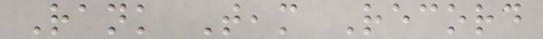Rank Team Record
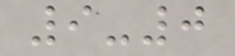9-0
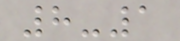8-1
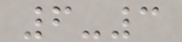6-3
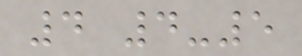4 4-5
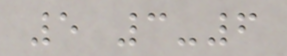5 3-6
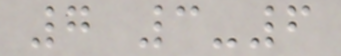7 3-6
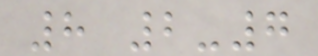8 2-7
